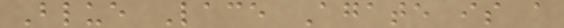Blue Lace Agate is a
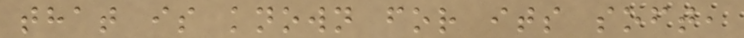that is known for its soft,
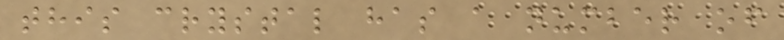this crystal has a number of
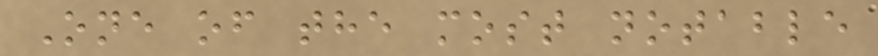One of the most notable
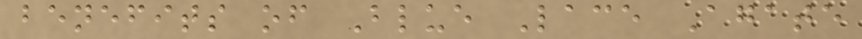benefits of Blue Lace Agate
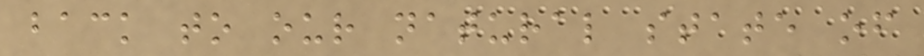back to our natural state of
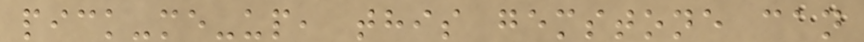pick-me-up, this gemstone can
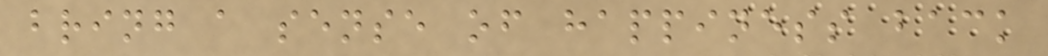bring a sense of happiness back
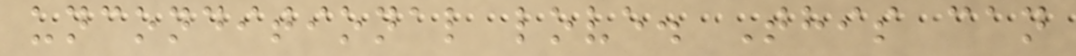unconditional love. This can
